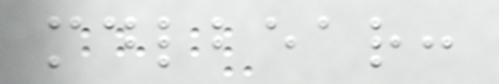mdlbear:
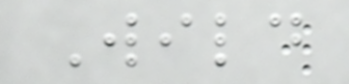Wild
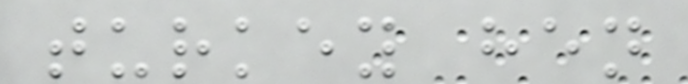turkey hen
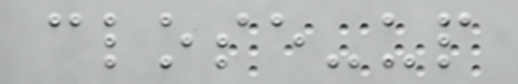close-up
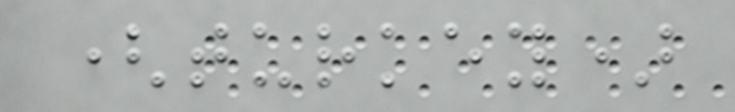(turkey)
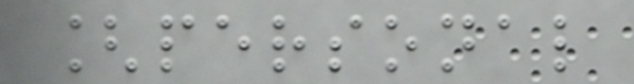[personal
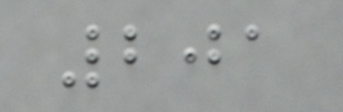201
